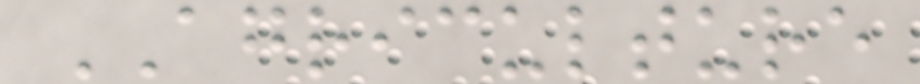AGRICULTURE
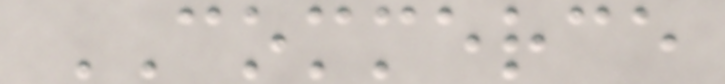COMMERCE
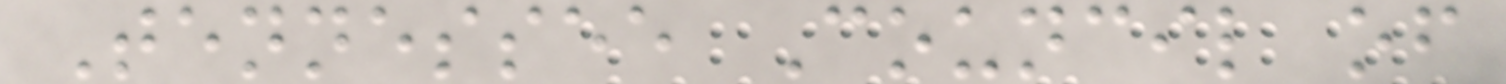Tennessee Council of
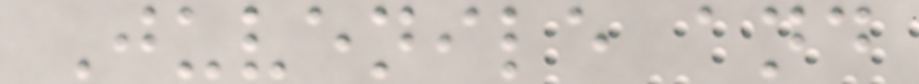Juvenile and
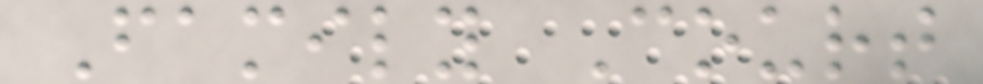Family Court
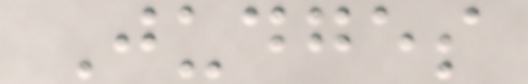Judges
